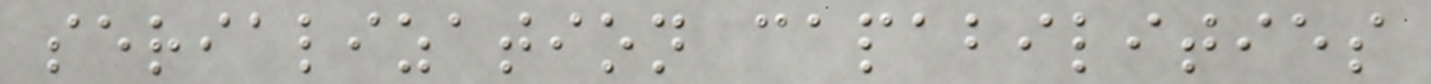serialization capabilities
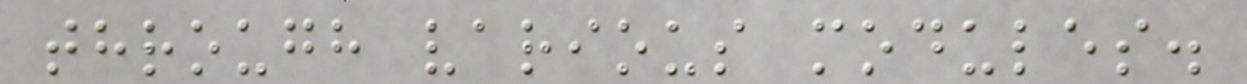through various modules.
